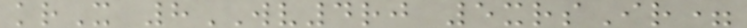krX 8WV4rj 5xrsIr=
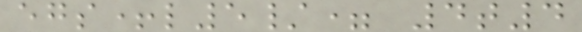egs+l5/= 4t4
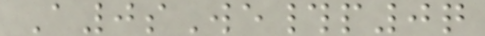A0sWe#p0q
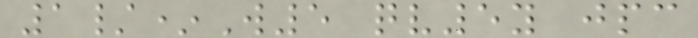1/*W5 qv5y jpc
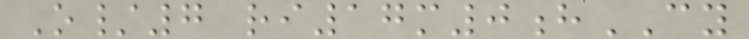O/7 ri17m0hCY
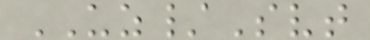UZ/Svt
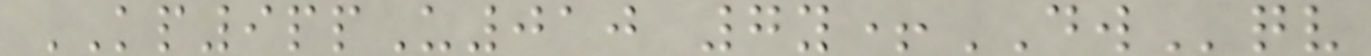KP9ppU010 7y+DWqv
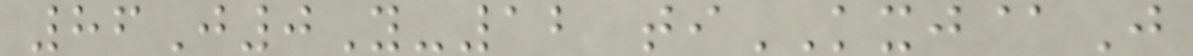86J0Y-12 tiKXJ@J
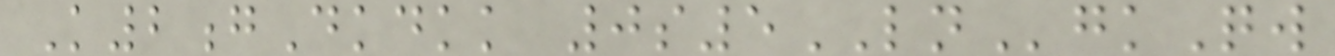K2gDkdkk 0s5LNgkQw
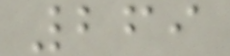269
